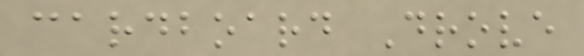cardboard Drove
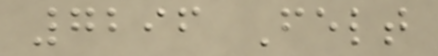7296 Felt
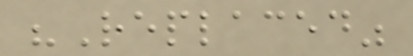"Replaced"
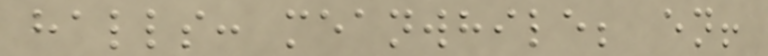halls: meanwhile; en!
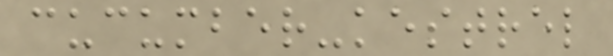cucumber-kestrel
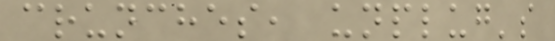crunches, unplug's
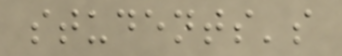students's
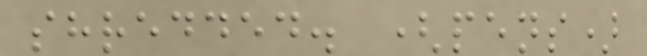shredded. (pens)
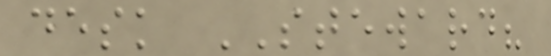desk STEWARD?
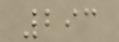293
